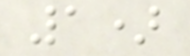1)
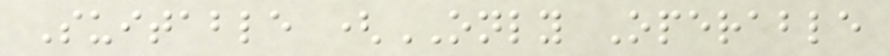Suitable (ONLY Operable
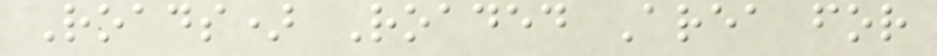Roads) Roaded Area for
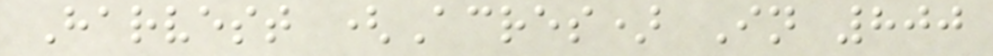Harvest (Acres) In 800
